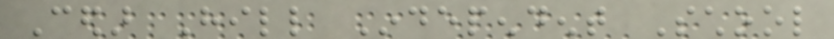Cedar Hill Independent School
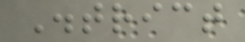District
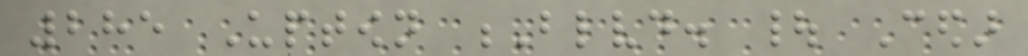285 Uptown Blvd. | Cedar
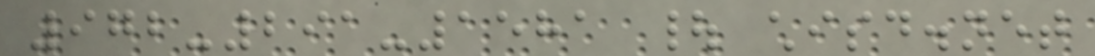972-291-1581 | chisd.net
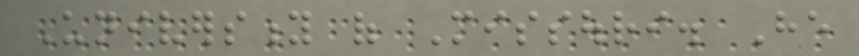University of Missouri. He
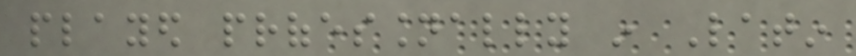played professionally in Latin
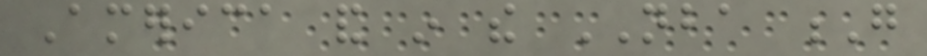America and in the NBA G
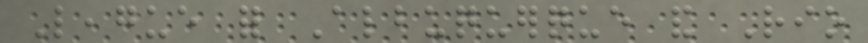League for Albuquerque and Rio
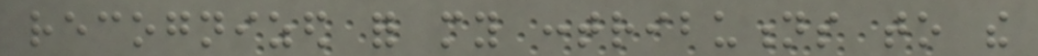recognized for my contributions to the
